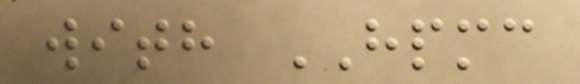with HPMC
